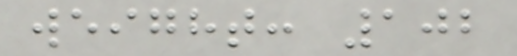weight: 102
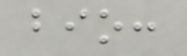bio:
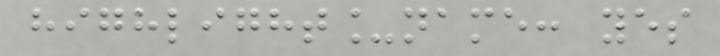highlight_name: yes
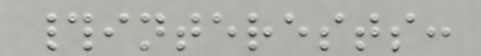#interests:
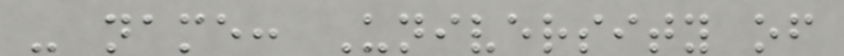- name: University of
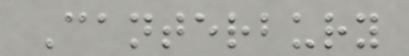Canterbury
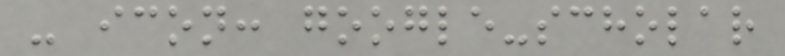- icon: google-scholar
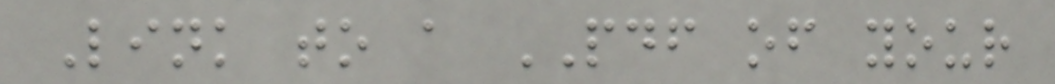Link to a PDF of your
